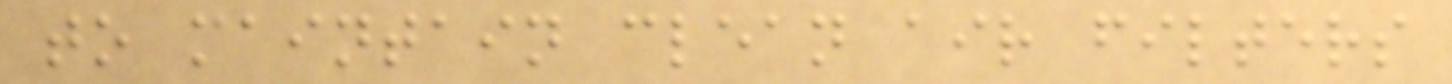to maintain clean air filters
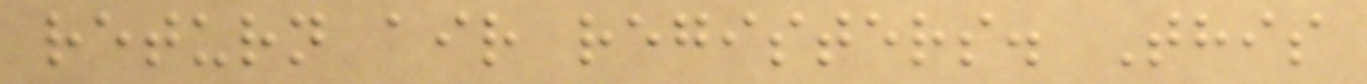return air registers. This
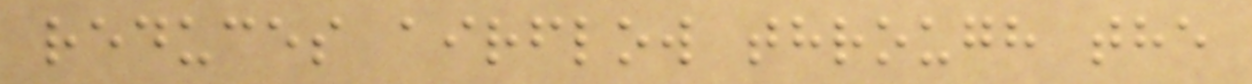reduces airflow through the
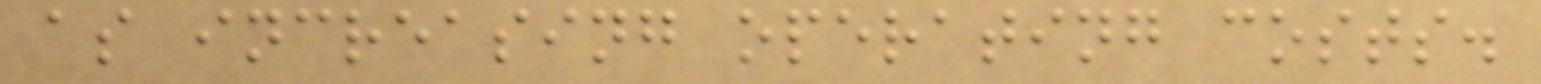as increasing operating costs.
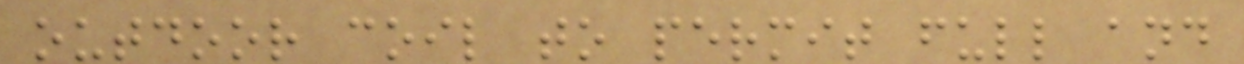outdoor coil to permit full and
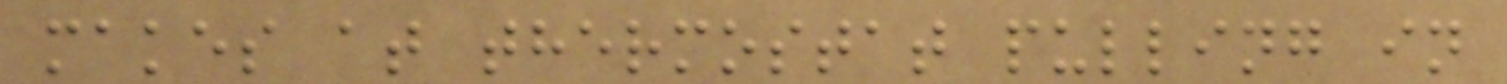makes at thermostat pulling in
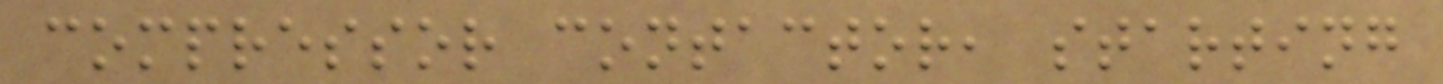compressor contactor, starting
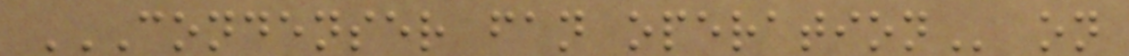CONDENSER FAN OPERATION on
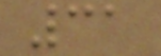31
